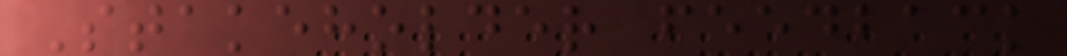Stakeholder feedback
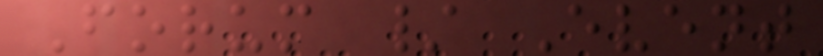Forum / Event
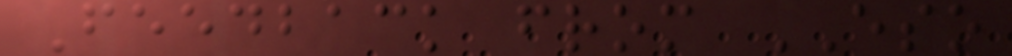Feedback from ESO
